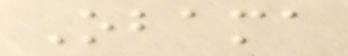Obama
